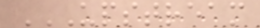UPSTREAM
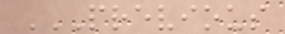PREVIOUS
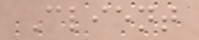Client
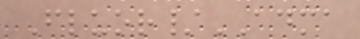Fluor/ADMA
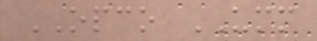OPCO UMM
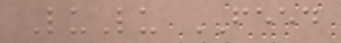LuLu FEED
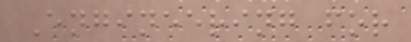Engineering for
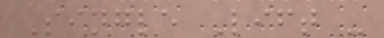Single Lift -
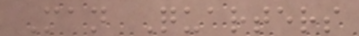Man Quarters
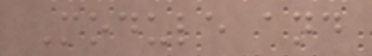Module and
